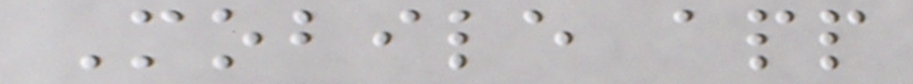Mobile app
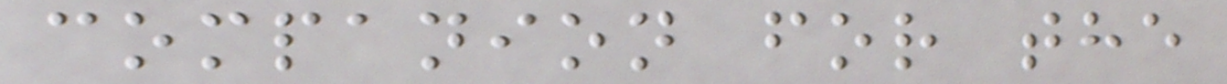companion for the
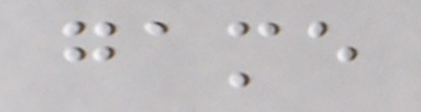game
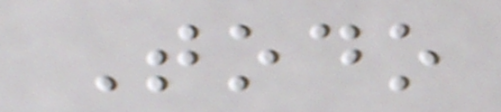Todo
